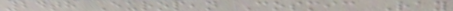24th European Cosmic Ray
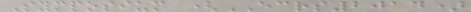Symposium (ECRS2014)
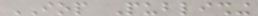IOP Publishing
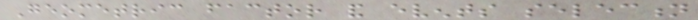Geometric factor and events selection
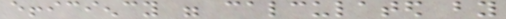efficiency were calculated by
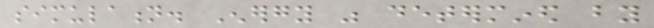simulation. Energy was determined by
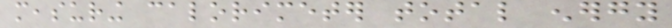measuring calorimeter total energy
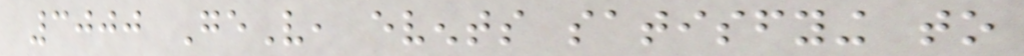3000 GeV, events satisfying to
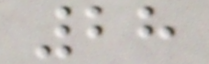28
